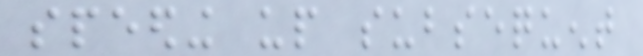speeding up subsequent
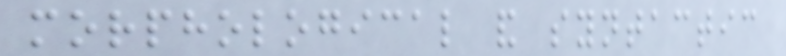morphological and syntactic
